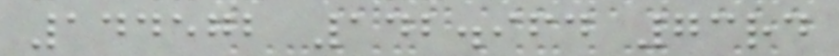144572 142.964 73rd
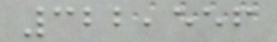322,556
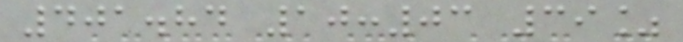401.84 10:03 39%
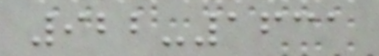922-1631
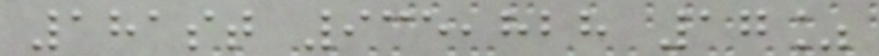181st 935,828 17%
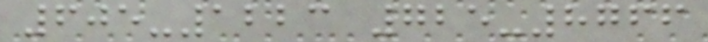605-1223 725-8766
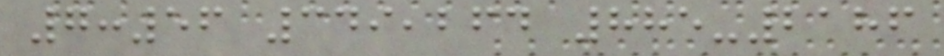7:56 349,264 885-2186
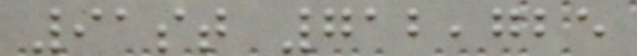91st 712,725
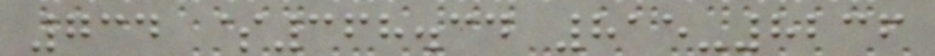734 $368.34 815-8236
